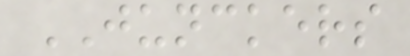JUNCKERS
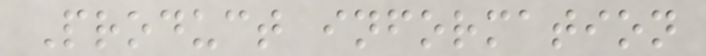Product information
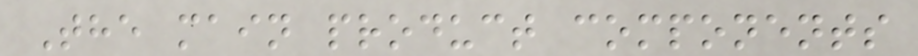The main product components
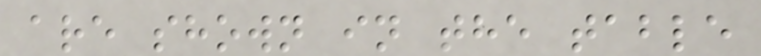are shown in the table
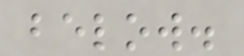below.
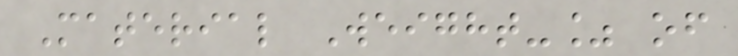Material Weight-% of
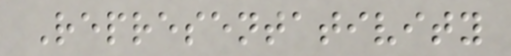Representativity
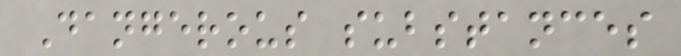Dangerous substances
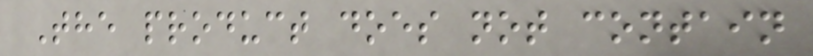The product does not contain
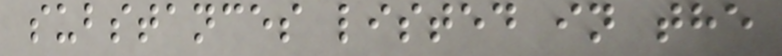substances listed in the
